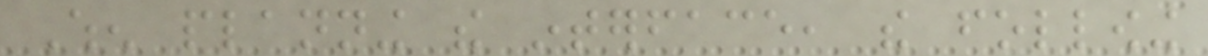When planning the interface, the following
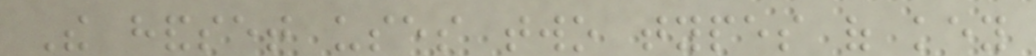The handset uses two types of key
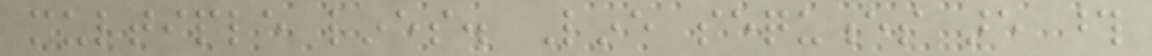multiple lines. Line sequences are those
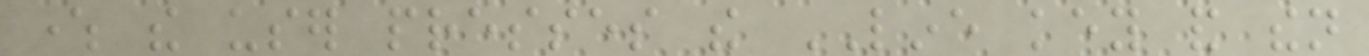where the user presses the LINE key and then
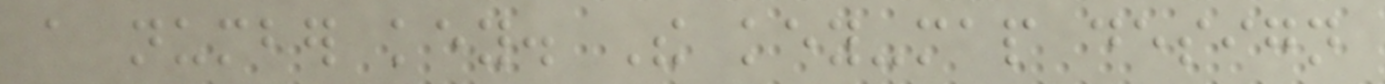a number key. The key-map design
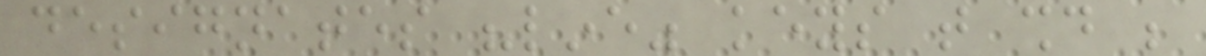designates "line" keys that should be
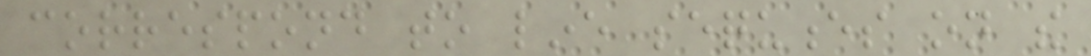correspond to line sequences on the
